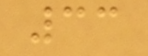33
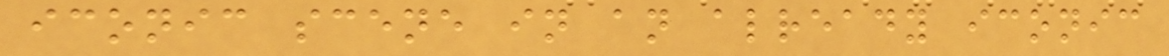iconic scene in an already iconic
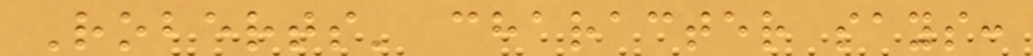Roberts' character says:
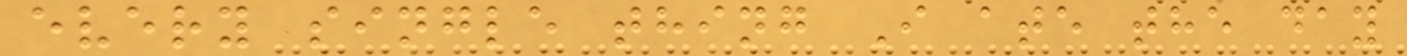every single thing I ate the day
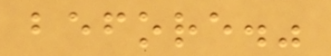before."
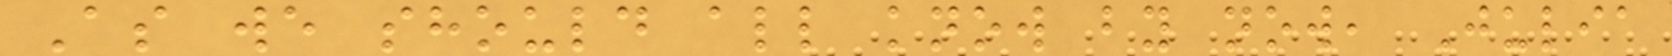As we should all know by now, Julia
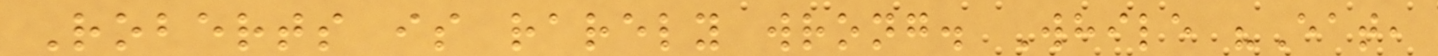Roberts is rarely wrong. While "Eat,
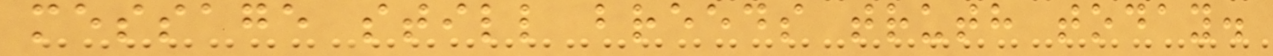message still breeds truth today.
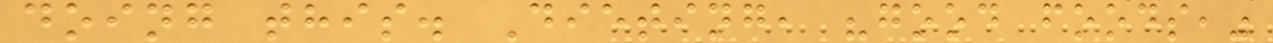doing this. Dieting, "good foods,"
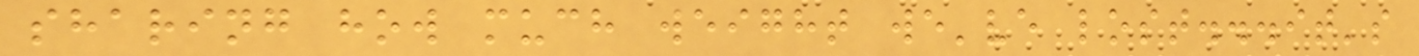sharing how much weight we've lost...it's
